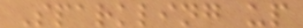Sparkling up
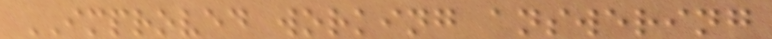IMPROVED working answering
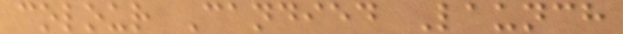colour Candied Launch
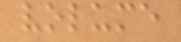volume
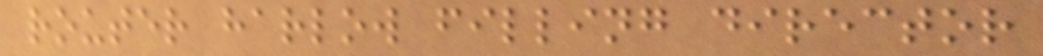router harlow filling director
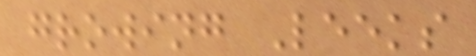growing Leeks
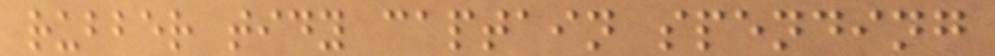rubber tidy captain spending
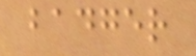badger
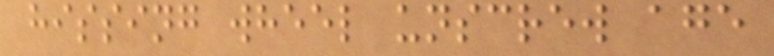hissing wheel unscrew age
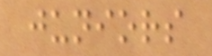juniors
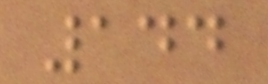144
